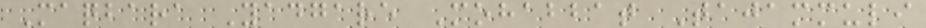Maqbara Yadgare Mohabbat Tajammuli
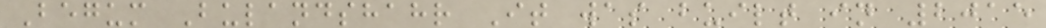Begum Bulandshahr It was built in 2015
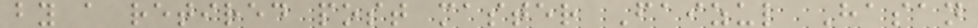by a retired post master Faizul Hasan
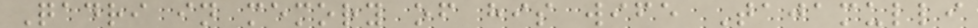Qadri in memory of his wife Tajamulli
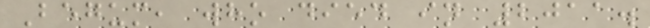Begum, who died in 2011.
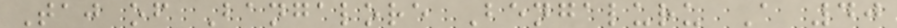Taj of Bangalore Bengaluru A 40
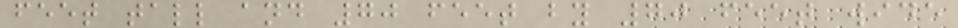feet tall and 70 feet by 70 feet wide
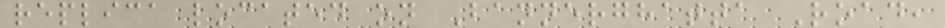replica located on Bannerghatta Road,
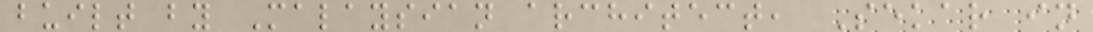built by Malaysian architect, Sekar in
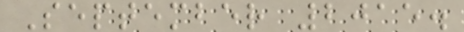September 2015.
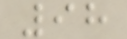98
